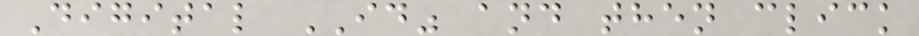Digital ID" and then click
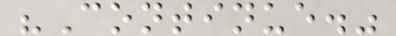"Continue."
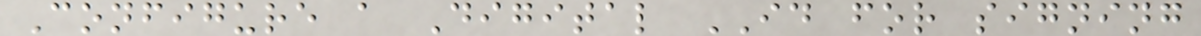Configure a Digital ID for signing
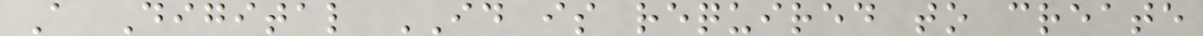A Digital ID is required to create
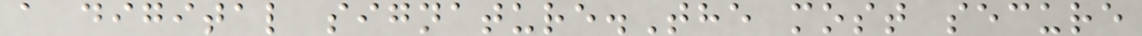a digital signature.The most secure
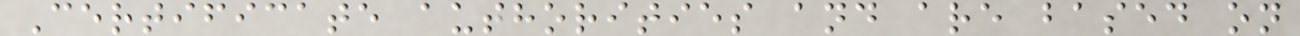Certificate authorities and are based on
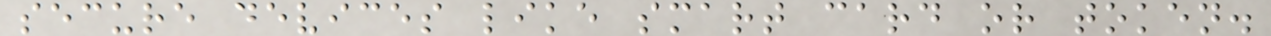secure devices like smart card or token.
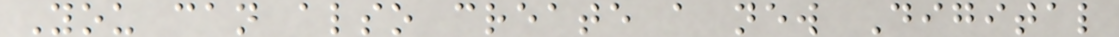You can also create a new Digital
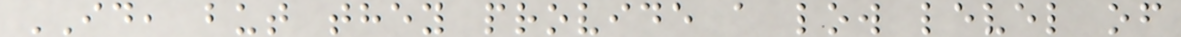ID, but they provide a low level of
